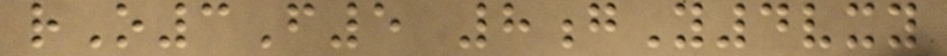rO3F5 8gY4vxy
